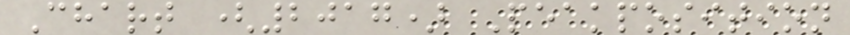Chart (2017) Peakposition
